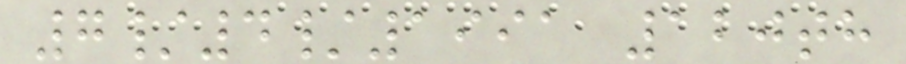7/4/1991 120th
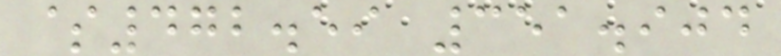$472.59 351.904
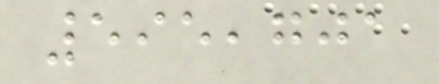595,701
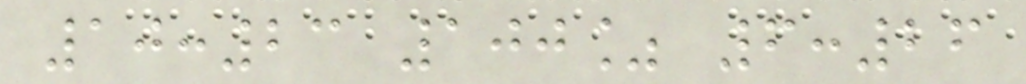10:23 100% 6:26
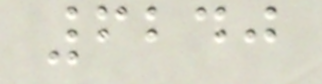6240
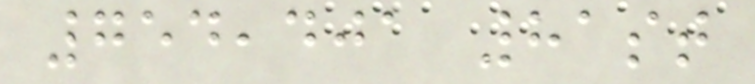754,401 81st
